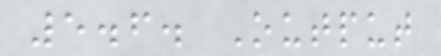5.6. Output
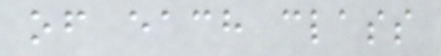of each class
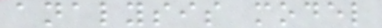analysis model
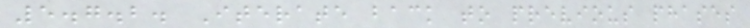5.7.2. Iterate back to previous phases
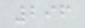296
